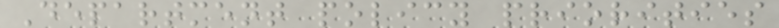Department policy priorities
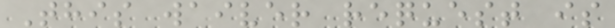This waiver request is
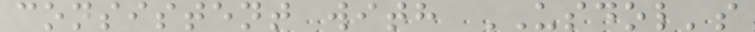consistent with USDOL's
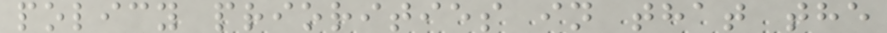policy priorities in that the
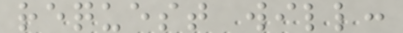request will:
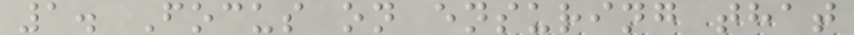1. Focus on ensuring that
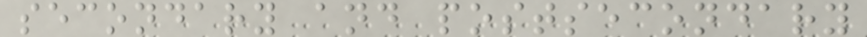secondary and postsecondary
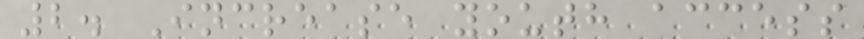2. Increase youth access
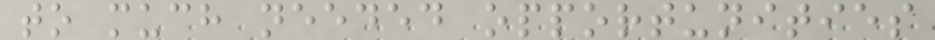to much needed opportunities
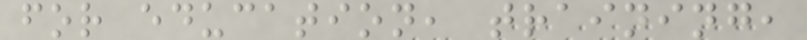for education, training,
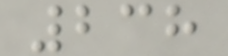238
